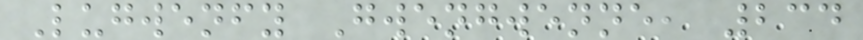Lugwenfy Gwengwenne, 234
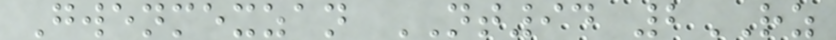Gwenmexzan NT94 2RZ
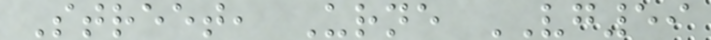Street, Urne VG59
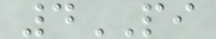4PI
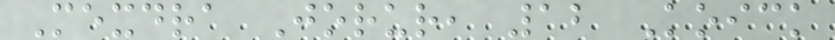Mexdra Jorur, 12 Koick
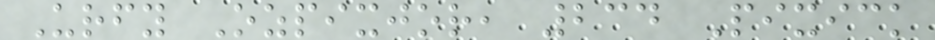Urfy Ozpixjor, 234 Pixick
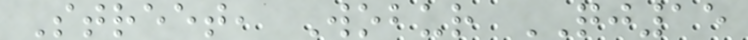Street, Wobur QJ15
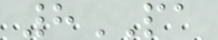8PA
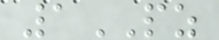1PZ
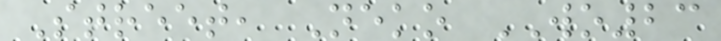Street, Neko WO23
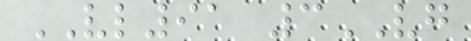VL91 3VG
